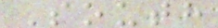South
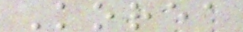Korea
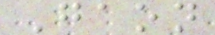Gaon
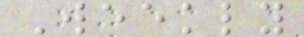Weekly
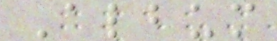Album
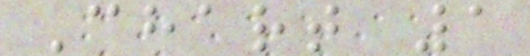Chart 1
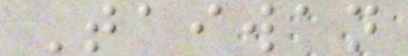Taiwan
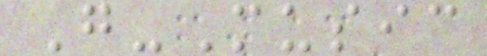G-Music
